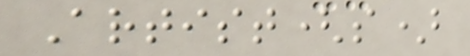Artist(s)
